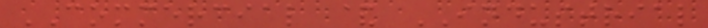COMMERCIAL & INDUSTRIAL
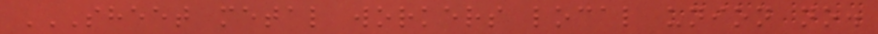SHEET METAL WORKERS LOCAL UNION NO.
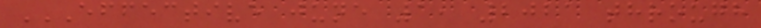EFFECTIVE JUNE 1, 2021 THROUGH
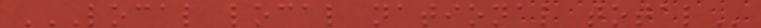LOCAL LOCAL NATIONAL TOTAL
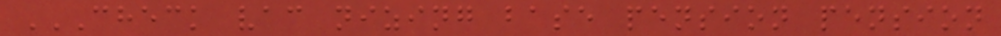CHECK VAC NIZING BASE PENSION PENSION
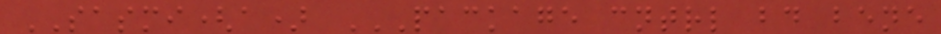SASMI(a) PACKAGE CNTRL BD BENE
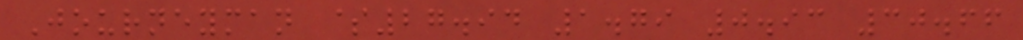Journeyman $27.94 1.79 0.93 30.66
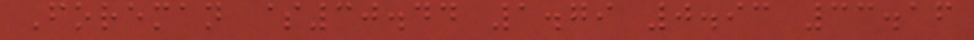Foreman $30.44 1.79 0.93 33.16
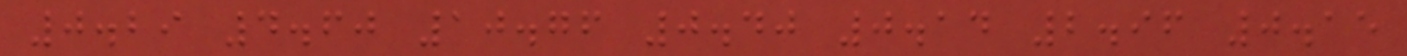0.29 4.60 10.76 0.40 0.14 2.96 0.15
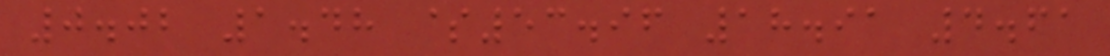0.02 1.48 $53.96 18.91 4.61
